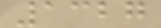1327
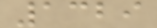1329
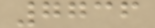7736
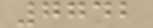7742
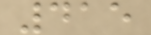415
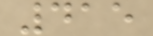415
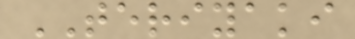TERIYAKI
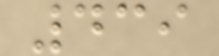439
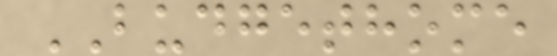BUDGETHOME
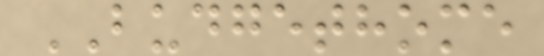BUDGETHOME
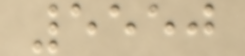5550
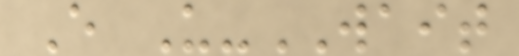E U-WAIT
